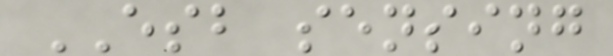ESB sensing
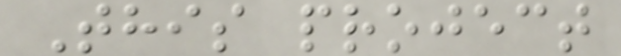This project
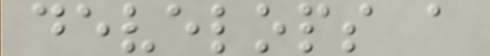develops a
